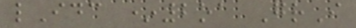lIdc *2oa GrI
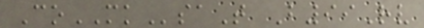CoMKsaT B99Rv
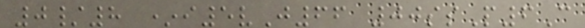0/8 *i5vJ66 00ssP6C
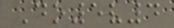Do5v4
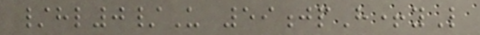/hl0/U 59jpH+yL
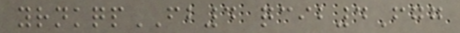yrnkqpFB4 qcib4Fgg
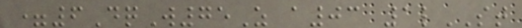=6DqW75Z a03 1lST
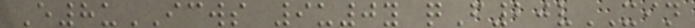E8uICWS 9u0y qF20vXIN
